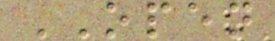OPEN
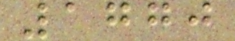1770
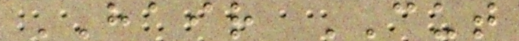HAIR CUT
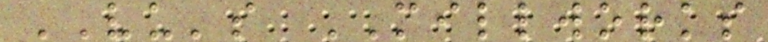VU's MILLWORKS
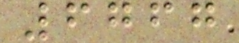6767
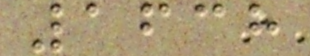1638
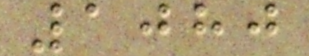1080
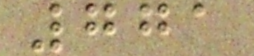771
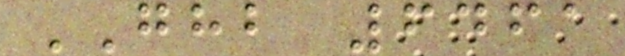GHB 6461
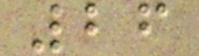26
